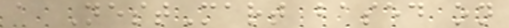a NestMart based on
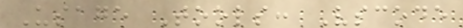Usage Tools: Vscode
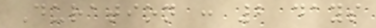Duration : 2 days
